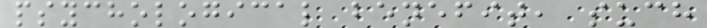psychological benefit, such
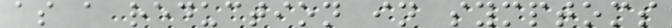as a reduction in symptoms
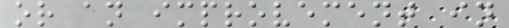or an improvement in
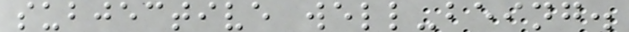subjective well-being.
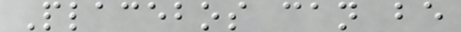Placebos can be
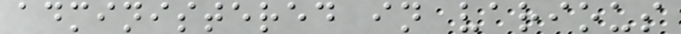administered in various
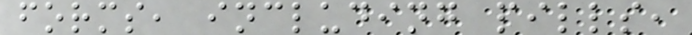forms, including pills,
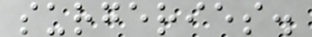surgeries.
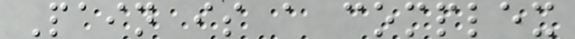Pain is a complex
